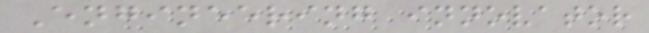Engineering innovator
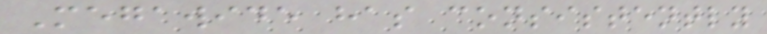Megawide has consistently
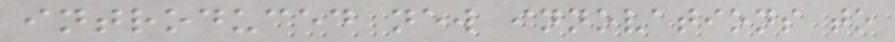introduced new innovations to
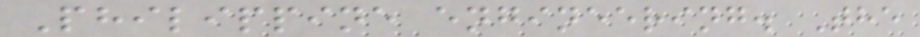Philippine engineering. The
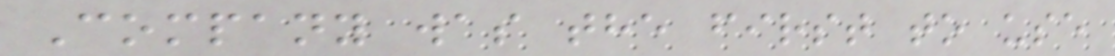Company was the first to use
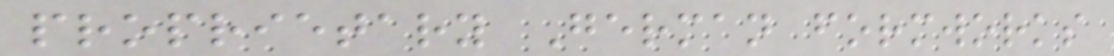proprietary German formworks
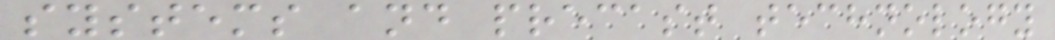systems and precast technology
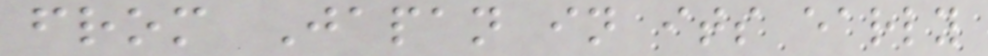from Japan in its early
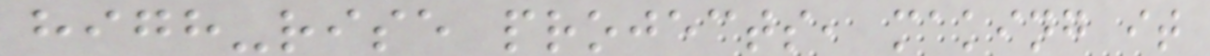high-rise projects, making it
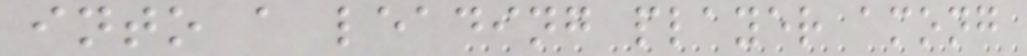into a leading player among
